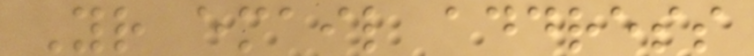Your email address
